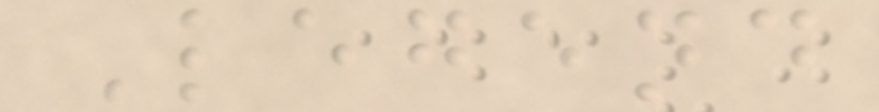Legend
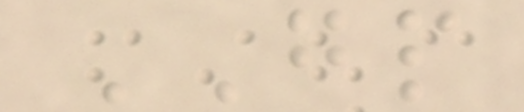GP
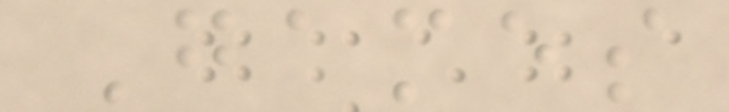Games
